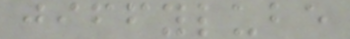jiffylube
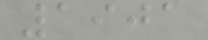1901
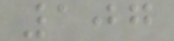107
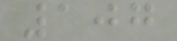107
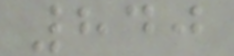840
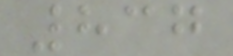837
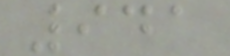941
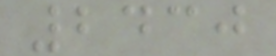2430
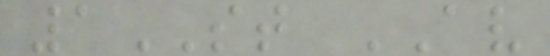1ST AV
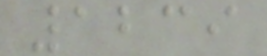1239
